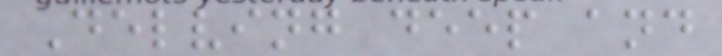Delving deep and
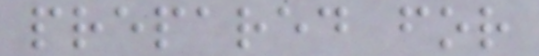prepared for
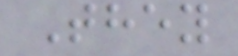They
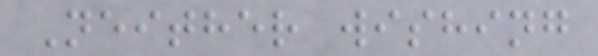Neither wishing
